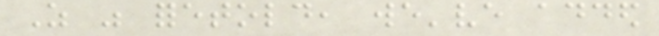As was foretold, we've added
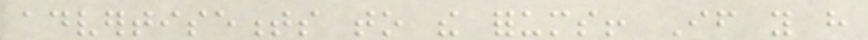advertisements to the forums! If you have
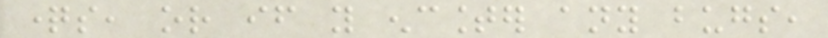questions, or if you encounter any bugs,
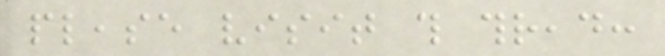please visit this thread:
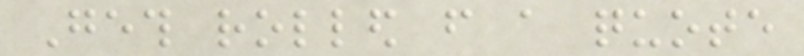Geth rolled from a quote
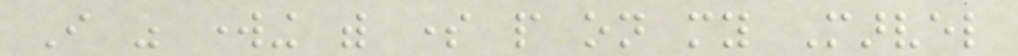I was working with some people on my Marvel
